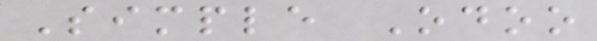Simple Odoo
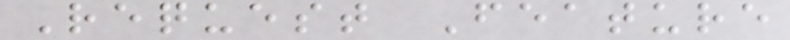Request Feature
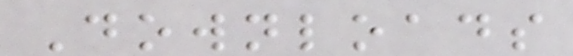Downloads
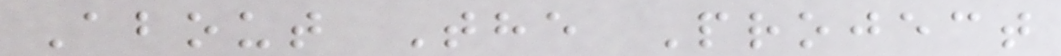About The Project
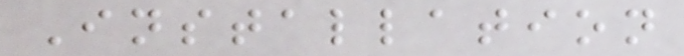Installation
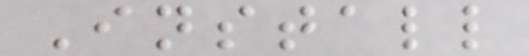Install
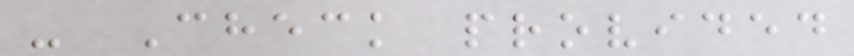- Check provided
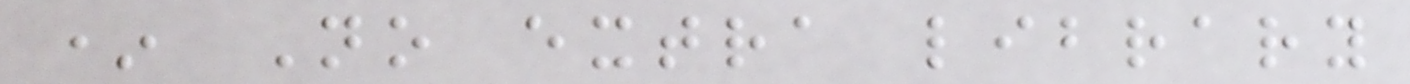* No extra library
